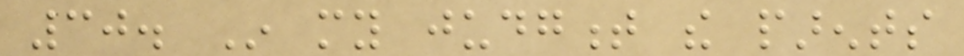30. In my judgment the parents
